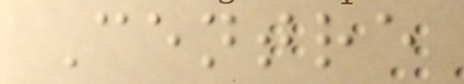Centre
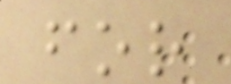for
